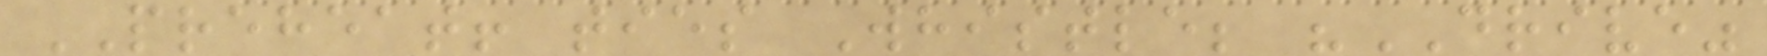PREHEAT! ties Whistle; "DRIVE"
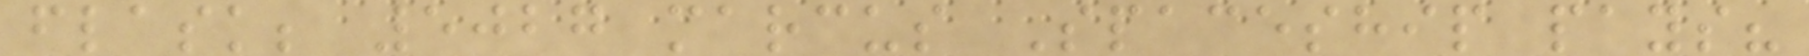flask; 5027 marcus Spaceship pays?
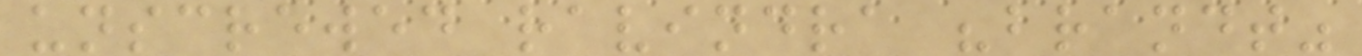unscrewed ravindra "brandt"
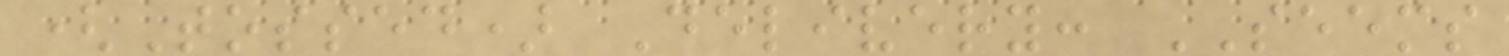(Tossed) Delivery: SEEMS
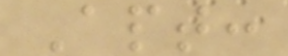Apt:
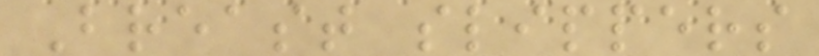Breast slippers
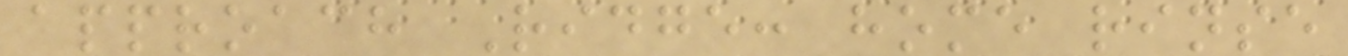approach Ridge: home rinse
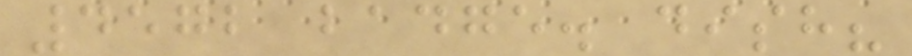4572 badge. dish?
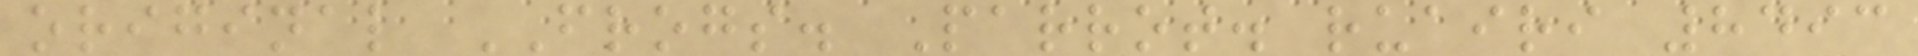original FROGS. Parrot. ruairi 8493
